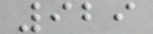929
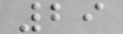29
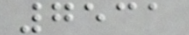7531
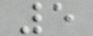5
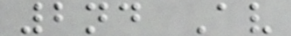2nd Av
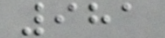981
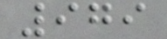979
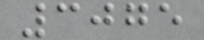3075
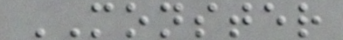MONSTER
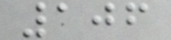106
